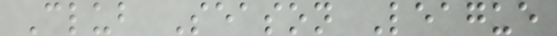Club Season League
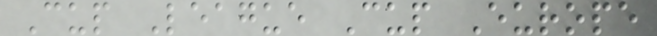Cup League Cup Europe
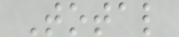Total
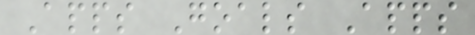Apps Goals Apps
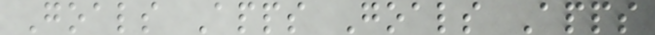Goals Apps Goals Apps
